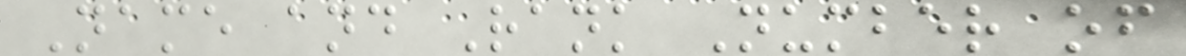Name and Rank Number of
